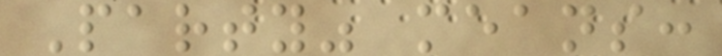Party" means:
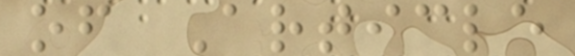of Article
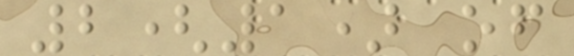2(1) of
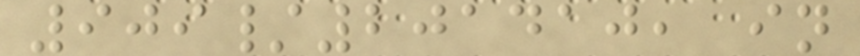909/201410, in
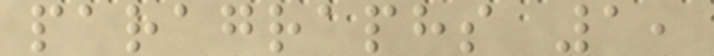paragraphs 1,
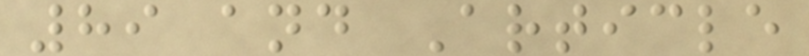89 and Article
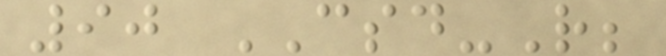90 CSD-R;
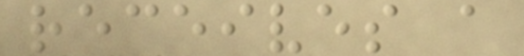receives a
